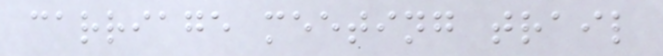carriage meeting trail
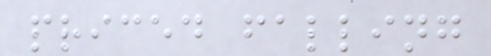priced falling
